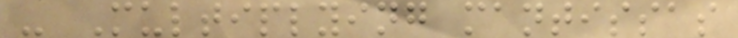- Multiplying mantissas
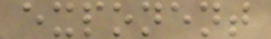exponent
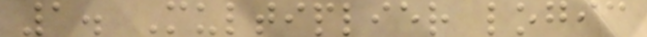1. Multiplier logic
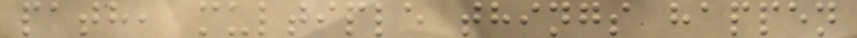path, multiple things happen
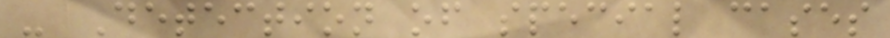- Detection of special cases
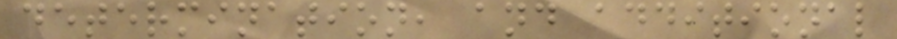determination, and additional
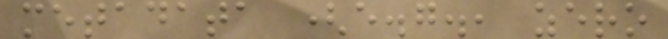metadata (e.g., zero
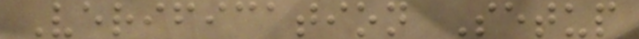Verification Setup
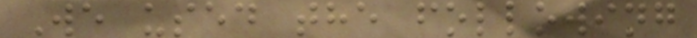We used the following
